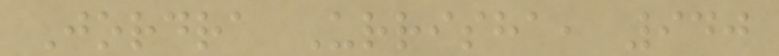Jordra Urrisha, 940
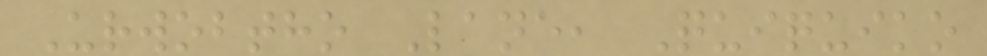Urwobtho Lane, Quiquiko
